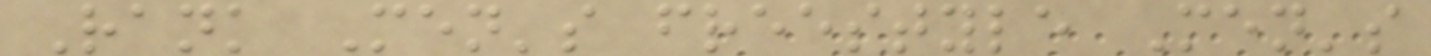Rank Men's freestyle Men's
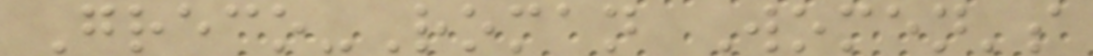Greco-Roman Women's
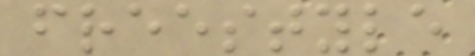freestyle
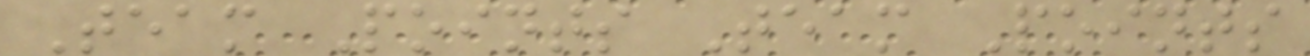Team Points Team Points
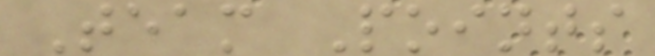Team Points
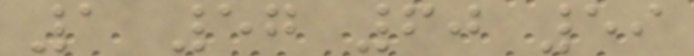1 57 60 59
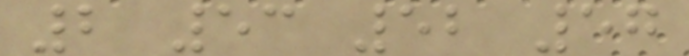2 53 52 57
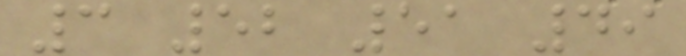3 52 51 49
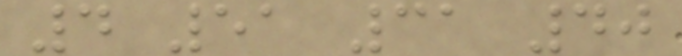4 51 31 40
